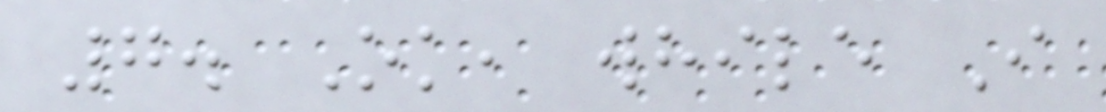7. Ok, while I
